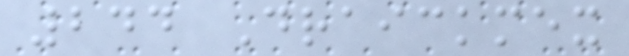244 Draickmex
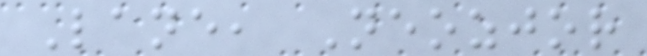Lane, Neozjor
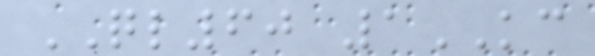QL60 1KC
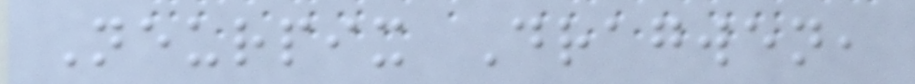Neurpix Dragwen,
